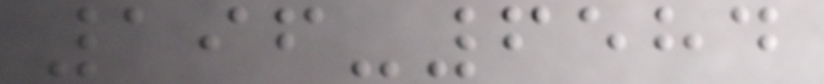196-6584
